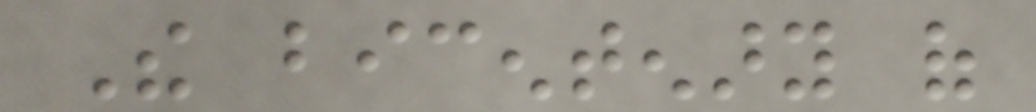The bicentenary of
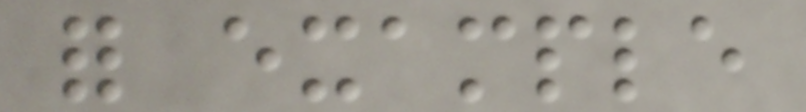for example
